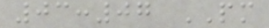03:07 PM
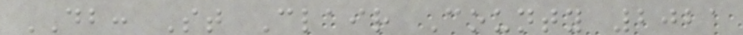DB: St Clair County 2021
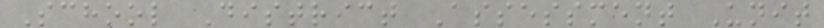School District Assessment Unit
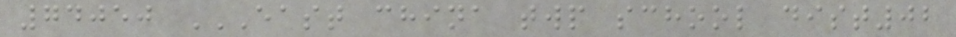74050 EAST CHINA TWP SCHOOL DIST02
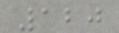120
